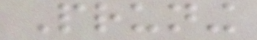Pruning
